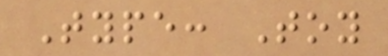Type: Toy
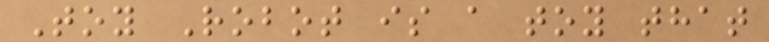Toy Robot is a toy that
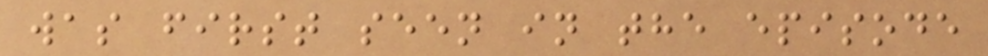was first seen in the episode
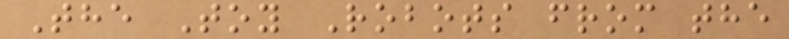The Toy Robots from the
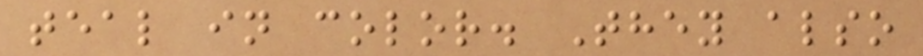teal in color. They also
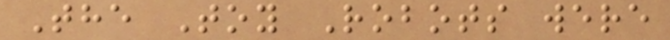The Toy Robots were
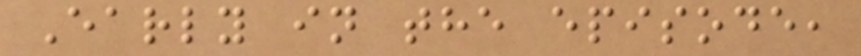Early in the episode,
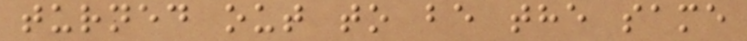turned out to be the same
